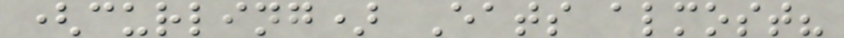(curling) Eats almost?
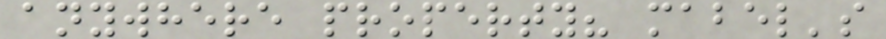anywhere property? mabel's
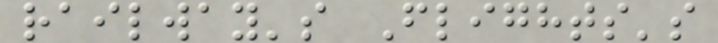railway's Flights's
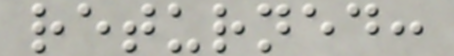returned:
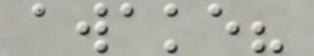awake?
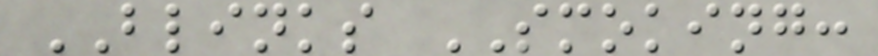BLINKS SMOKING:
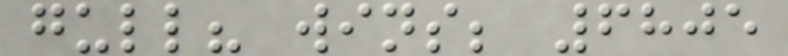gull? wins; 6805
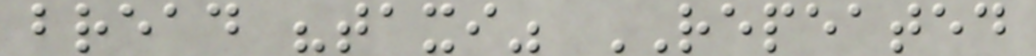bread "taxi" REPEATED
